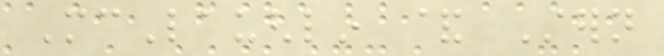McLaughlin & Stern
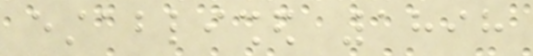established 1898
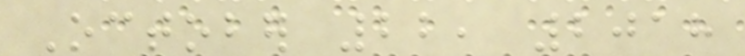October 22, 2018
